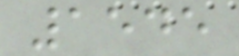1545
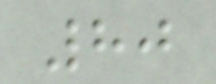80
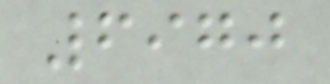6970
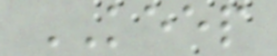KEEP
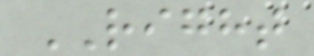RIGHT
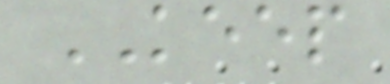KEEP
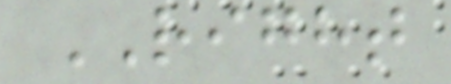RIGHT
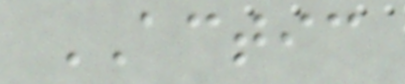ACTIC
